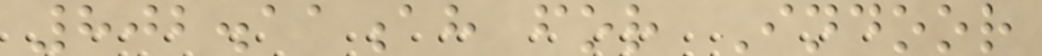802.11ah for Indoor
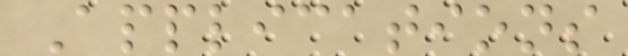Applications
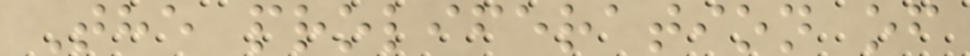The proliferation of
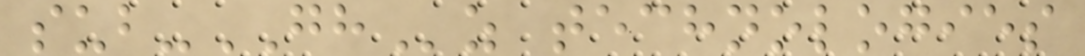sub-GHz technologies
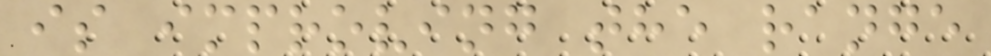is improving the range
